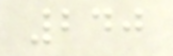240
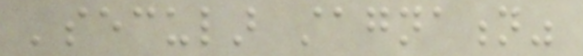'secular stagnation"
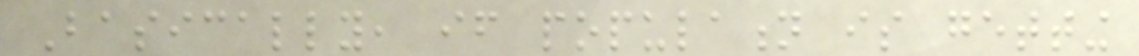Basically, if population is getting
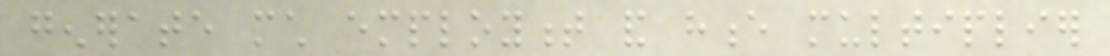generate much employment and hence multiplier
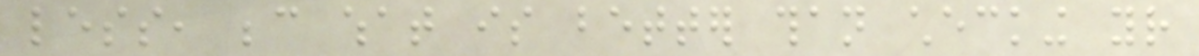less, because what is better than checking your
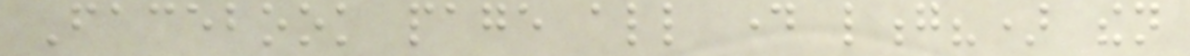Facebook page all day long?) then
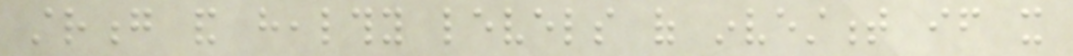strong and healthy levels of investment if it
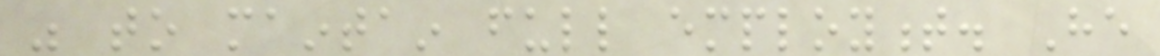was to maintain full employment. He
